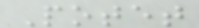Potet
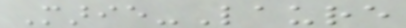Marie-Laure
